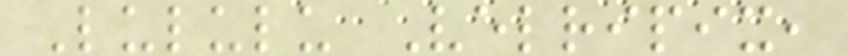Lululu Velripix,
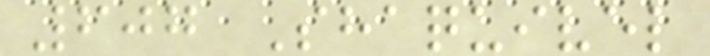607 Shaquivel
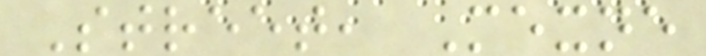Street, Mexne
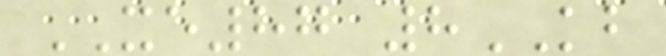XE87 8KB
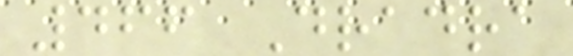466 Dradra
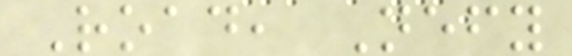Road, Nefy
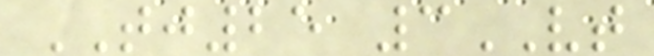TJ25 3VT
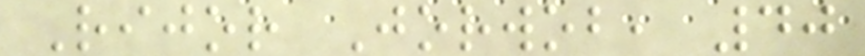Rijor Jorwob, 40
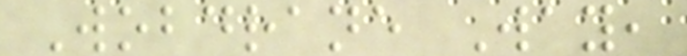Wobdrane Way,
